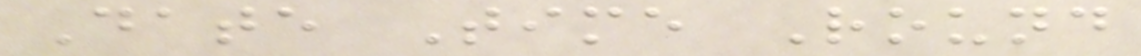Date Time Round
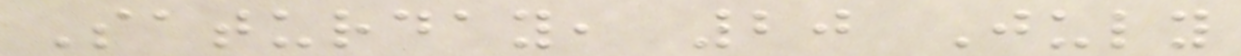Saturday, 20 July
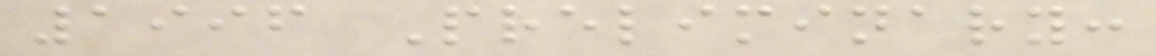1996 Preliminary:
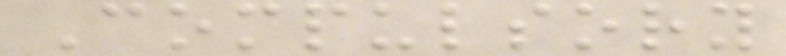Compulsory
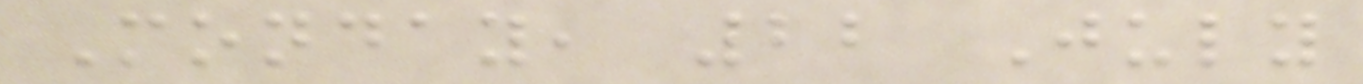Monday, 22 July
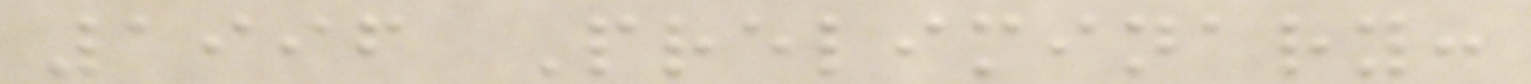1996 Preliminary:
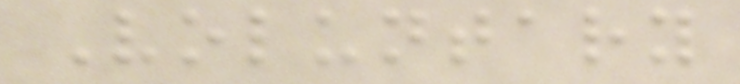Voluntary
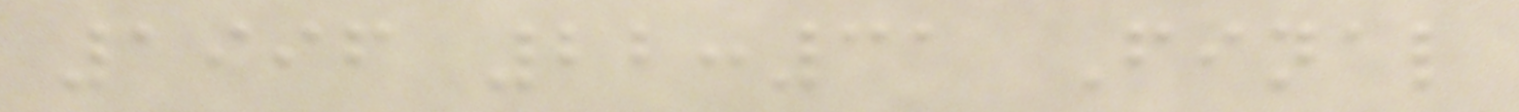1996 22:31 Final
